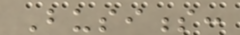Business:
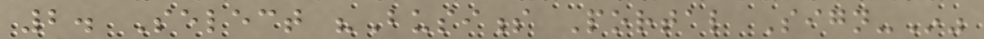2. Select "Business Portal Sign-In"
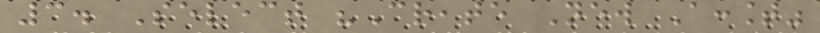3. Select "Create New Account"
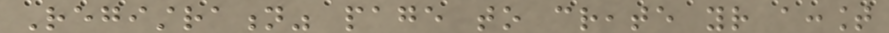Registration" page to create your account
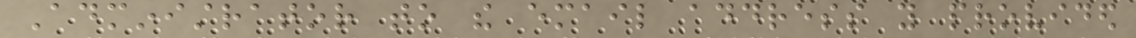Administrator to the email address you provided
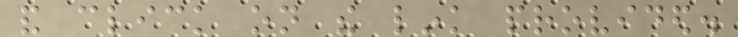and click on the link provided.
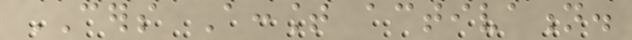CERS Account activation.
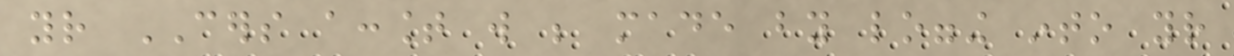your CERS account will be made by logging into your
